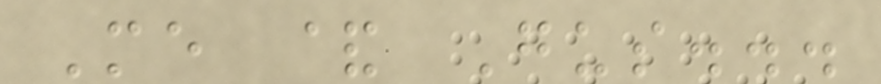Me & Gus...
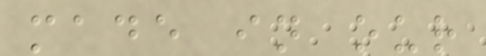made in our
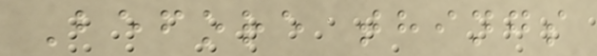Before things
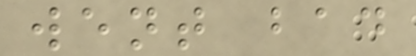went bad
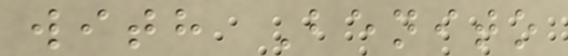with Benito
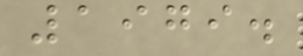1979.
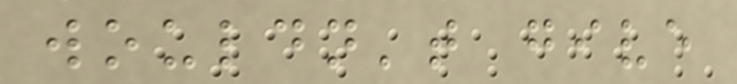wouldn't give
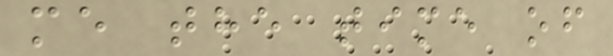me the time of
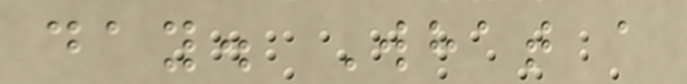day. What a
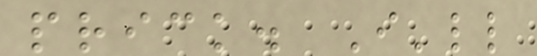prick. I'll
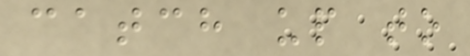catch up to
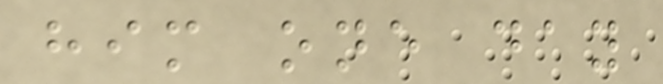him one day
